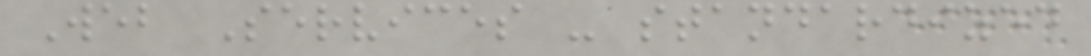Web Services - standardized
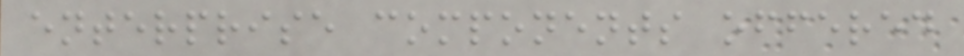enterprise components offered
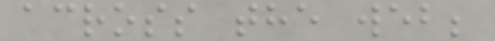across the web;
